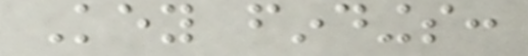Key findings:
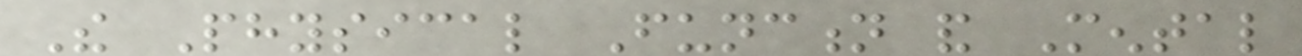The Physical Function and Mental
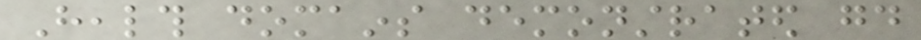Health domains demonstrated good
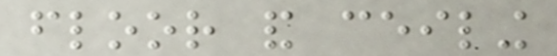floor and ceiling
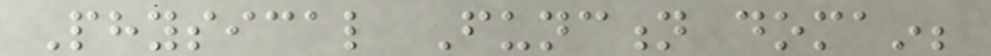Physical Function domain;
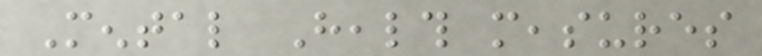Mental Health measures
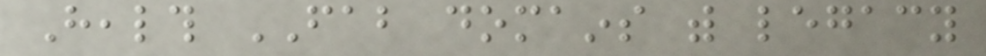Health FAB domains with legacy
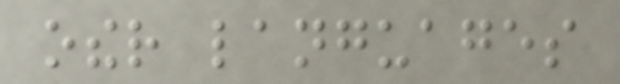other languages
